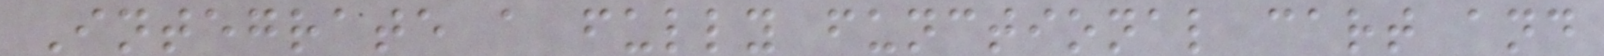Integrate a fully functional cart and
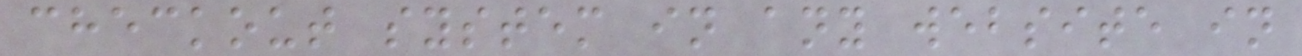checkout system in any website in
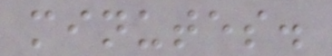minutes.
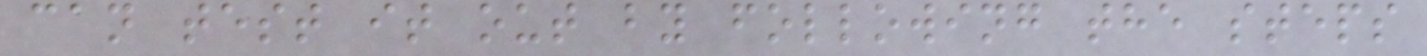can test it out by following the steps
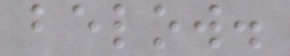below.
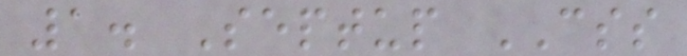1. Septup CSS
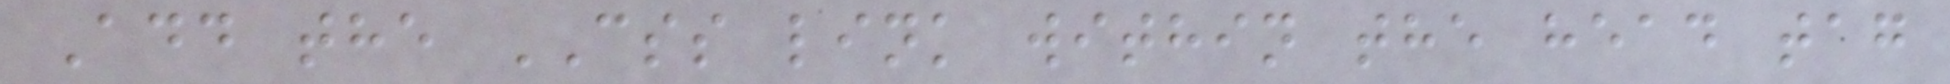Add the CSS link within the head tag
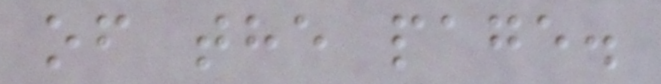of the page.
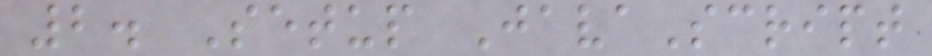2. Setup JavaScript
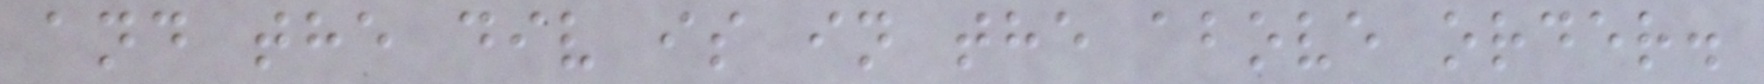and the div is in the above order.
